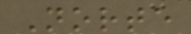Norte
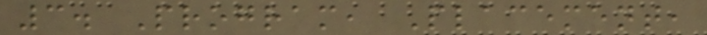3. Program, Placement,
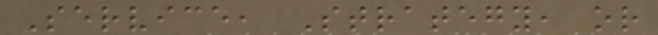Service, Strategy, or
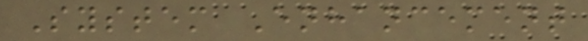System Enhancement
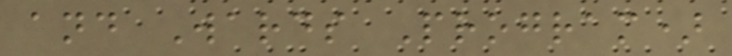and Wards Program)
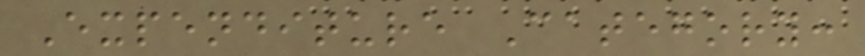Expenditure Category:
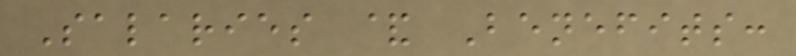Salaries & Benefits:
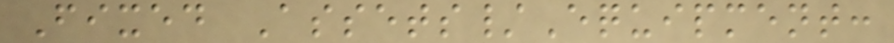Fixed Assets/Equipment:
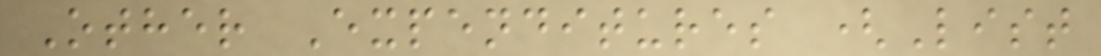Other Expenditures (List
